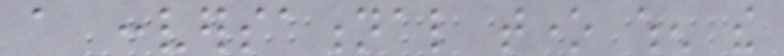a conversational tone when the
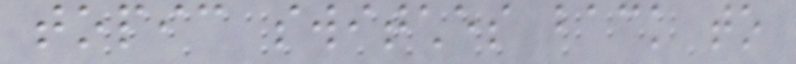topic switches back to
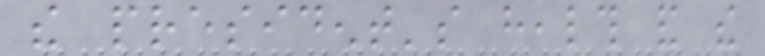the president's health and the
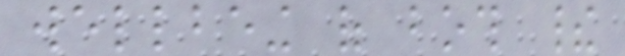wellbeing of both their
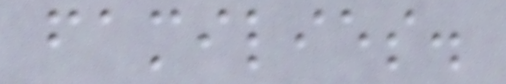families.
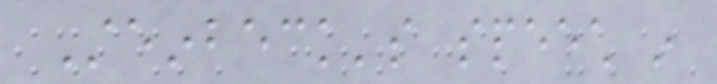Steinbeck's speech in
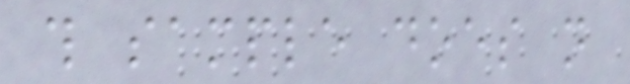this sample does not
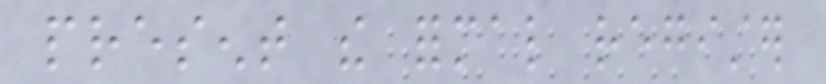present the formal register
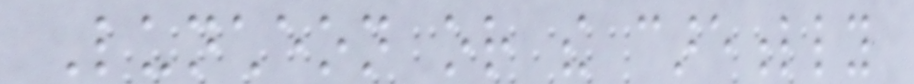Luncheon or the carefully
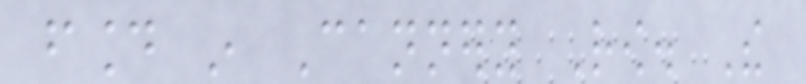found in Cannery Row. The
